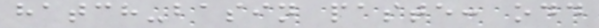hatch-basin paste: odd
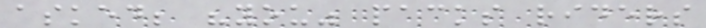asked; "you" packs riders
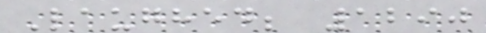Laughed; 1290
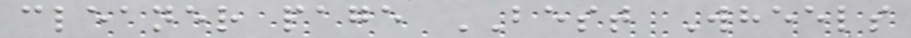cleaner page BEST Wheels
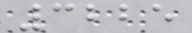3225
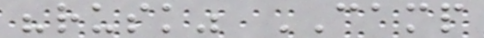"rusk" CAMP
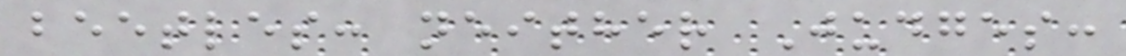beetles: neither Judges:
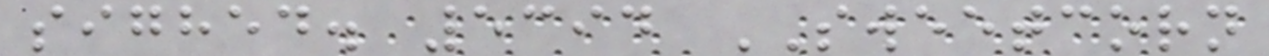sighed. 5394 SWEETCORN
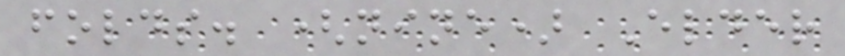folds. (nine) Elder
